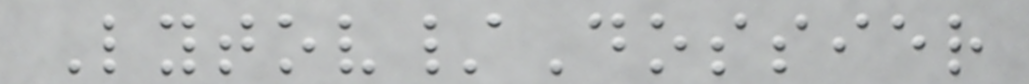Lytov/Dossier
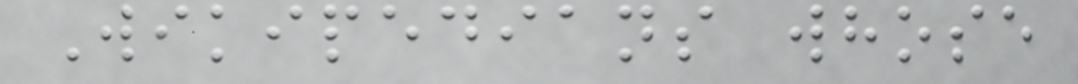Wikipedians whose
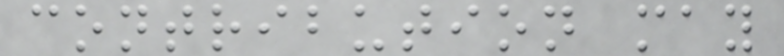contribution may
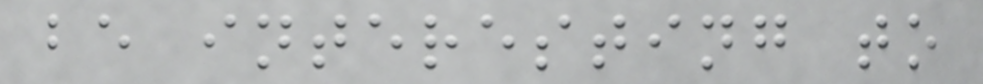be interesting to
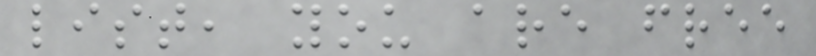list, you are free
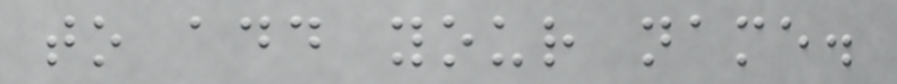to add your name.
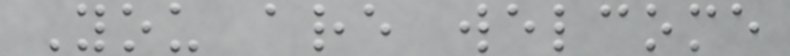You are welcome
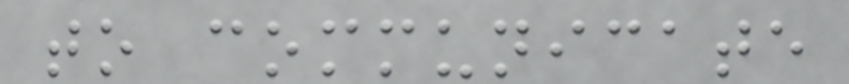to communicate
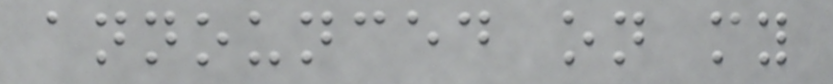announced on my
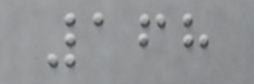168
